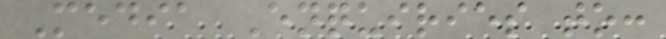Media Enquiries to:
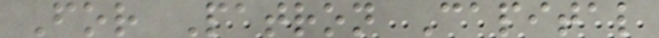For Patron Capital
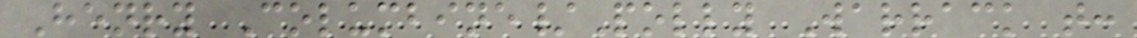Henry Columbine/Polly Warrack t:
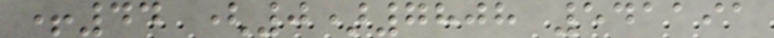+44 (0)7808 541191
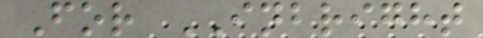For INBRIGHT
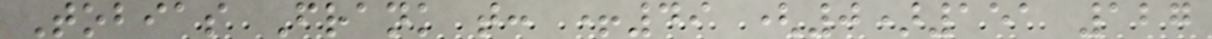Tobias Frank t: +49 (0)151 127
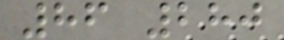86 280
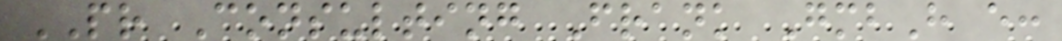PR Consulting Frank GmbH e:
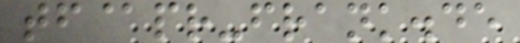tf@pr-frank.de
